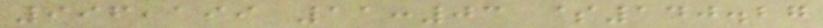996,199 11:03 $140.27
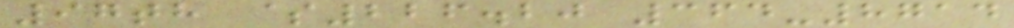97th $226.20 364-8714
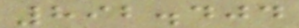892.404
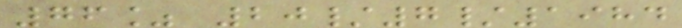76% 20/7/1984
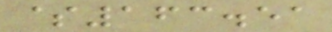$163.51
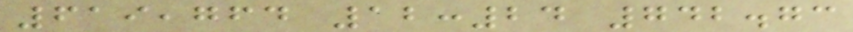619,764 12:24 742.73
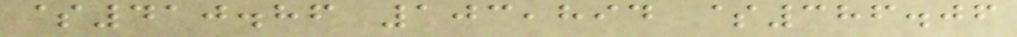$410.86 103,894 $386.06
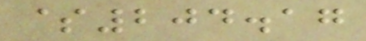$204.17
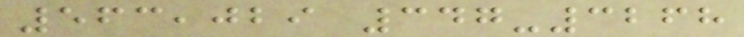563,029 347-3268
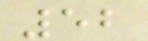52
